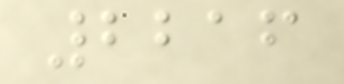2216
